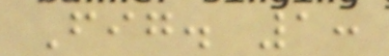Fig. 1:
